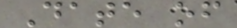Date of
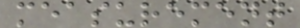measurement
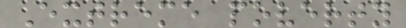Extreme poverty
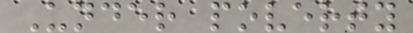Under poverty
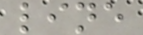line
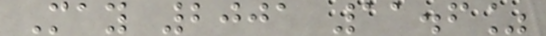May 2001 11.6%
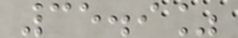35.9%
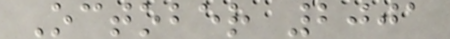October 2001
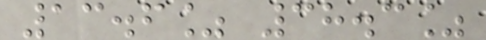13.6% 38.3%
